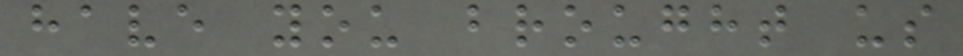have you brought us
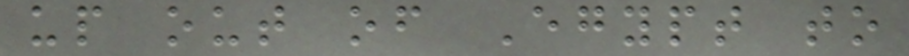up out of Egypt to
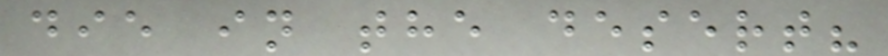die in the desert?
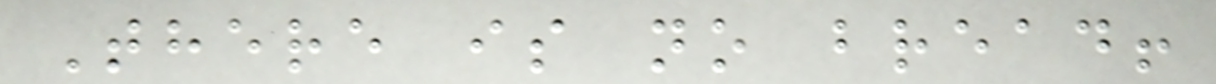There is no bread!
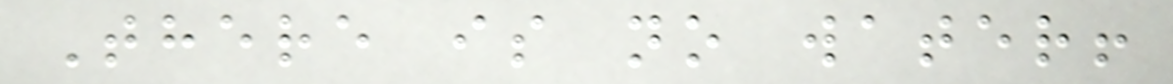There is no water!
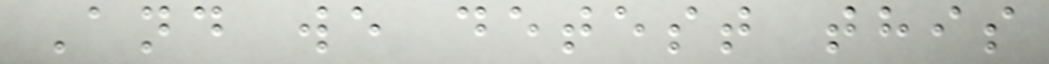And we detest this
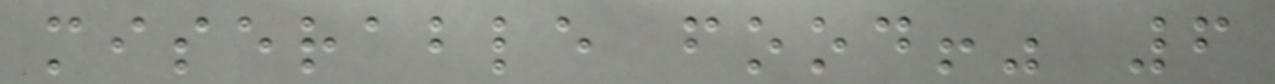miserable food!" 6
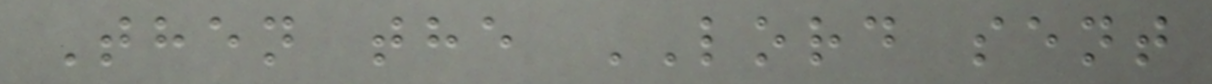Then the LORD sent
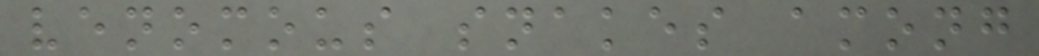venomous snakes among
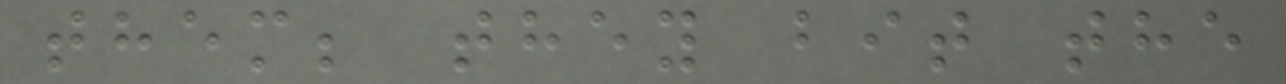them; they bit the
